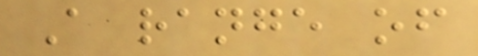A range of
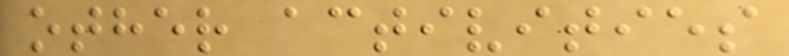other activities
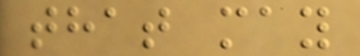that may
